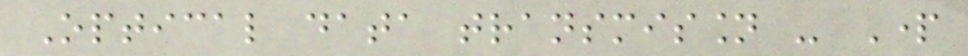Optical data transmission - Part
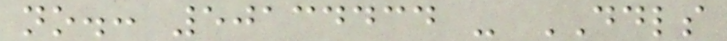no.: 50134434 - DDLS
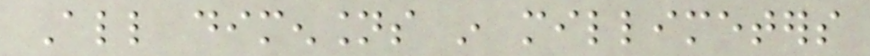All dimensions in millimeters
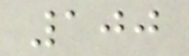100
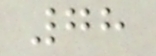78
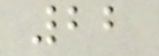22
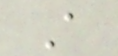A
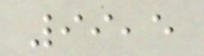99,5
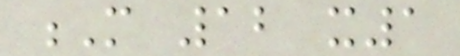M 12 x1
